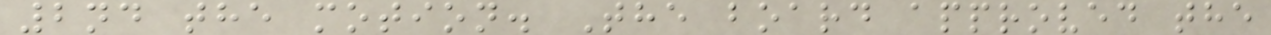2nd the motion. The board approved the
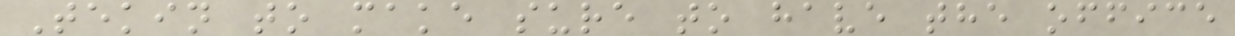Tekin to make sure to have the office
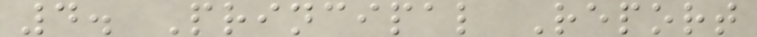4. Principal Report
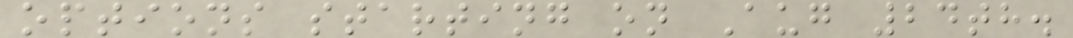options starting on Aug 24th.
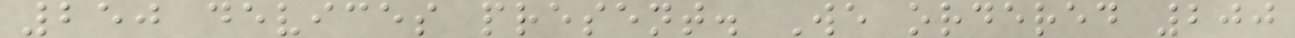250 devices present. We ordered 200
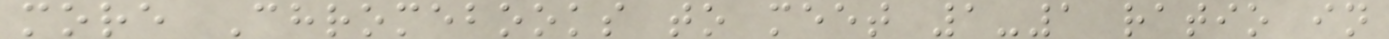more Chromebooks to meet 1-1 ratio in
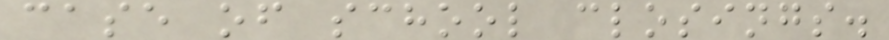case of school closings.
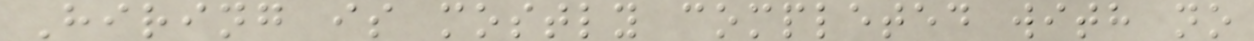Hiring is mostly completed with no
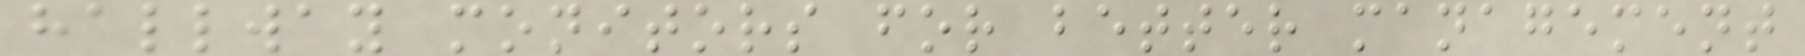hallway monitors for better management
